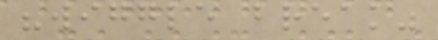"wiggle break"
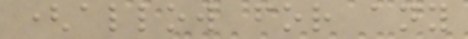(allow for any
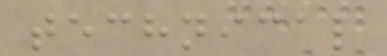technical
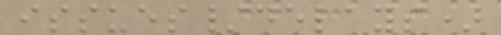issues/delays)
